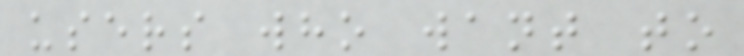users who want to
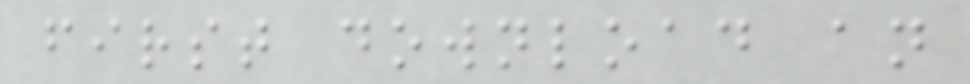first download an
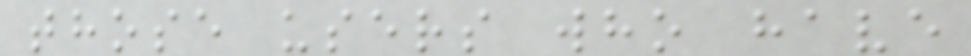those users who have
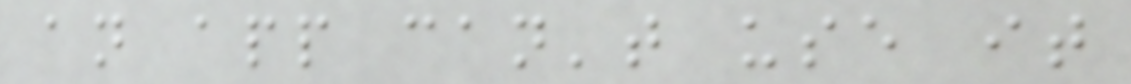an app can't use it
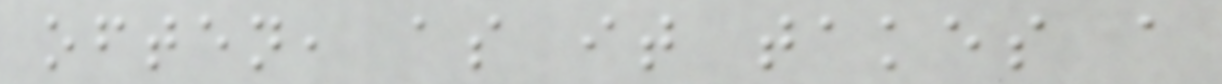often, as it takes a
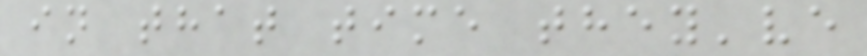in that time they've
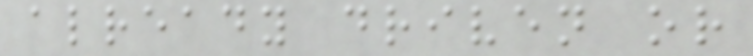already driven or
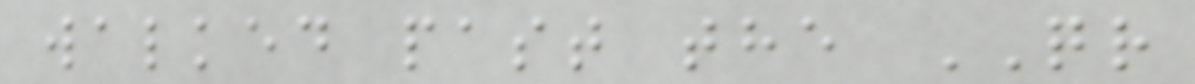walked past the QR
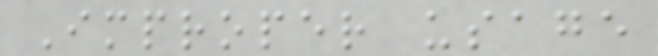Improper usage
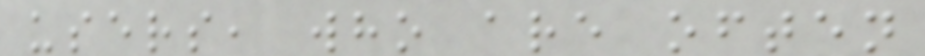users, who are often
